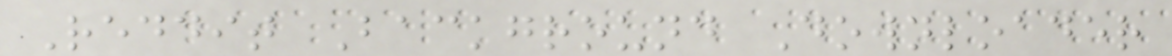Reddit Background Downloader
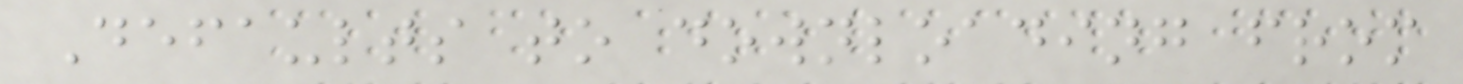Defaults to downloading from
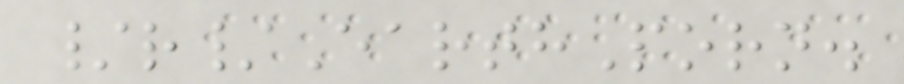/r/EarthPorn.
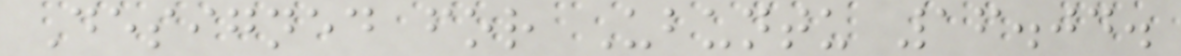Designed for Ubuntu 16.04.
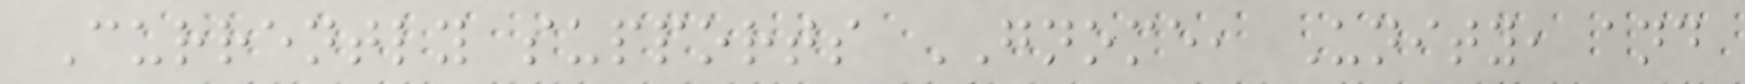Currently supports GNOME, Unity, and
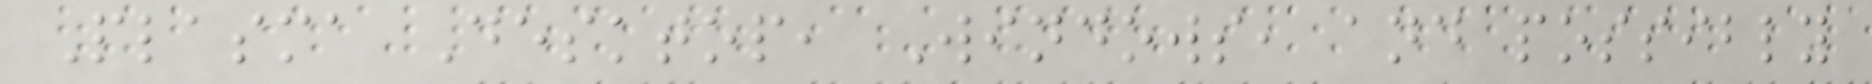Plasma Desktop, Windows, and possibly
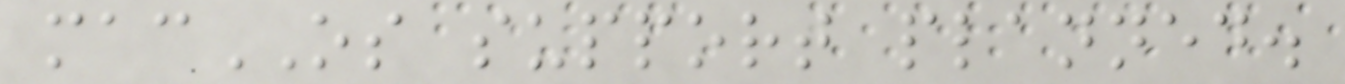macOS support planned.
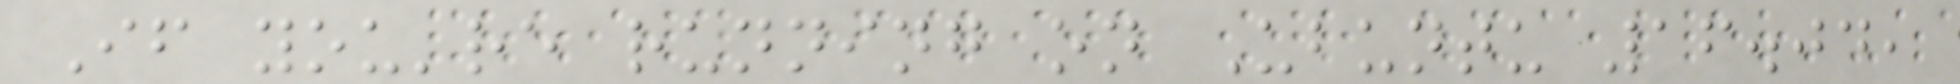If you're running on Ubuntu 16.04,
